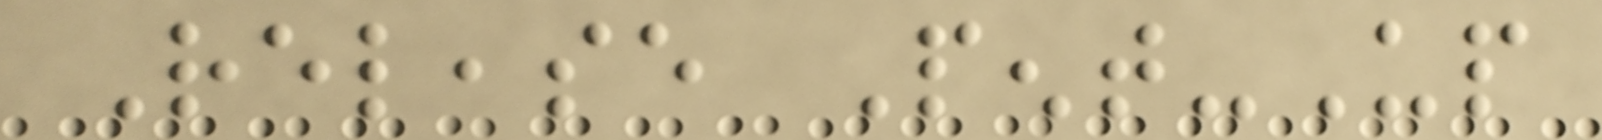Release Pent-Up
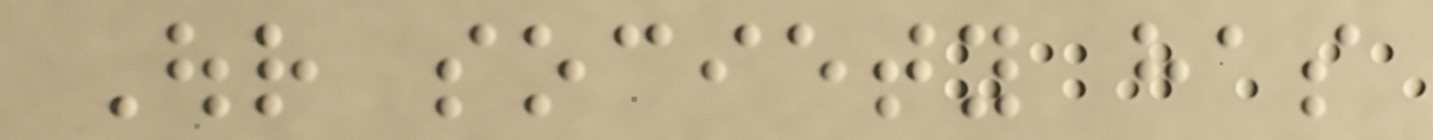Our society has
